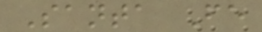Santa Fe
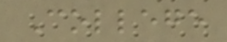College
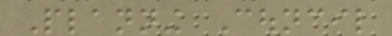Planning Council
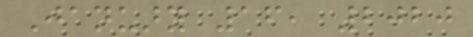January 16, 2020
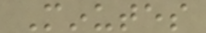Minutes
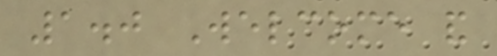1.0 Welcome and
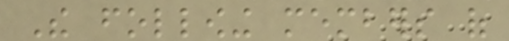The following members of
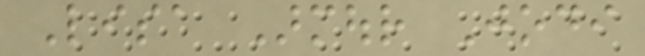Lisa Armour Jodi
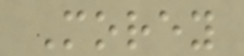Morey
